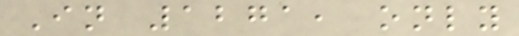In 1271, only
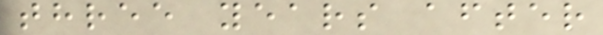three years after
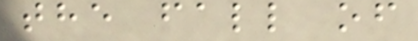the fall of
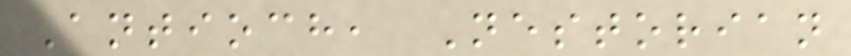Antioch, Nestorian
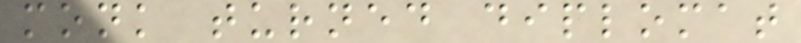monk turned diplomat
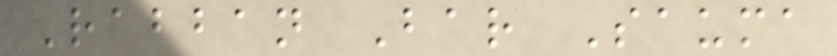Rabban Bar Sauma
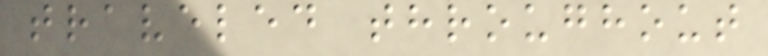traveled throughout
